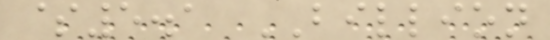$5.1 BILLION
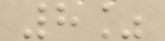8%
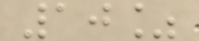10%
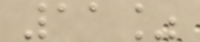11%
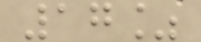17%
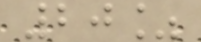20%
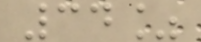34%
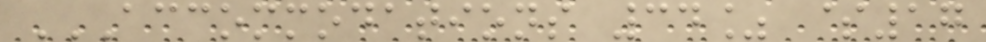ACCOMMODATIONS 34% $17
